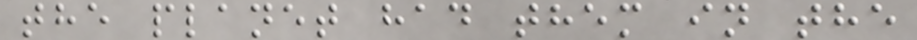the planet had them in the
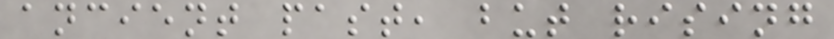ancient past, but rising
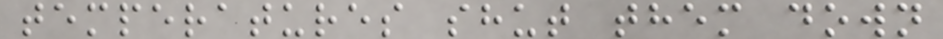temperatures shut them down
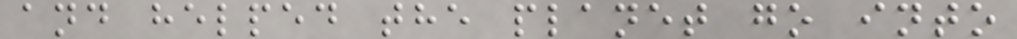and helped the planet go into
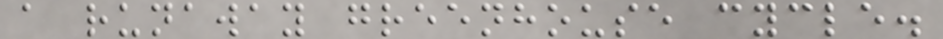a runaway greenhouse cycle.
